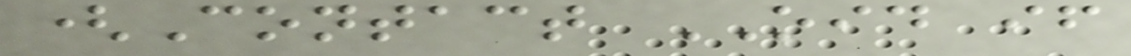(Contact OID if
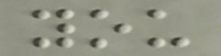you
